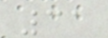31
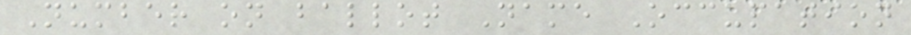Number on ballot Name Occupation
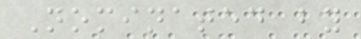Nominated by
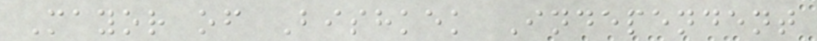Mayor of Bishkek Independent
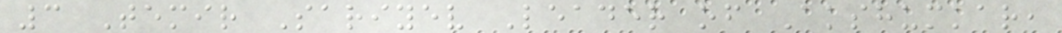3 Temir Sariyev Leader of Akshumkar,
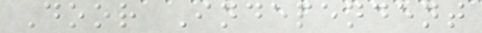Door Independent
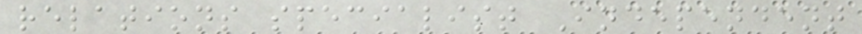relations specialist Independent
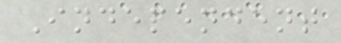Independent
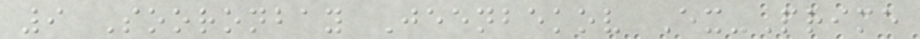9 Sooronbay Jeenbekov Ex-Prime
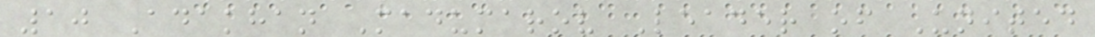10 Adakhan Madumarov Leader of United
